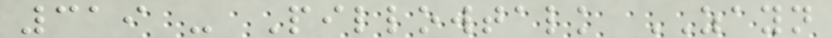319 - Pillowtalk ZAYN
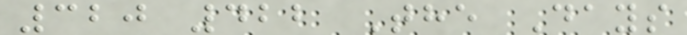320 422 The Days
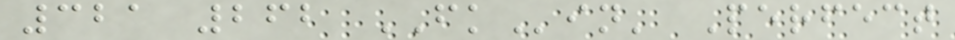321 262 FKin' Perfect
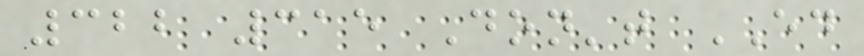322 315 Don't ED
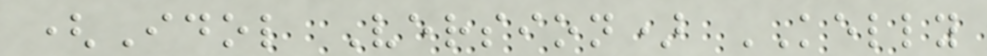(Idol Version) KELLY
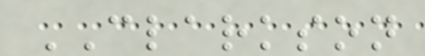CLARKSON
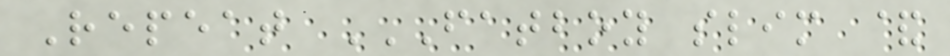Repeat FATBOY SLIM &
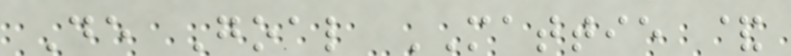De Goal MATTIE &
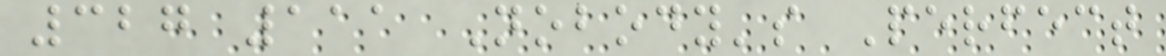327 111 Nobody's Perfect
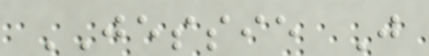JESSIE J
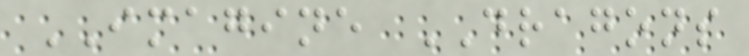IMAGINE DRAGONS
